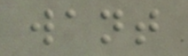want
